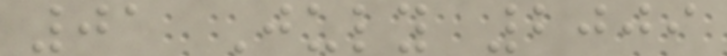01 July 2009
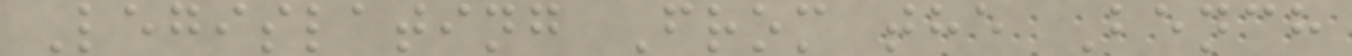Legislating From the Bench
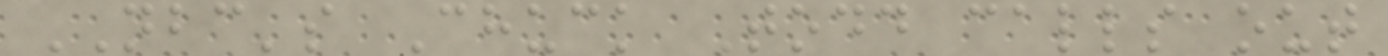NBC's Chuck Todd calls out
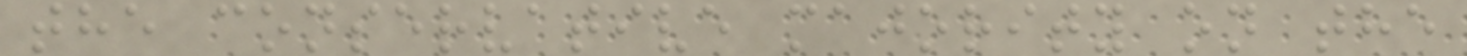the conservative majority on the
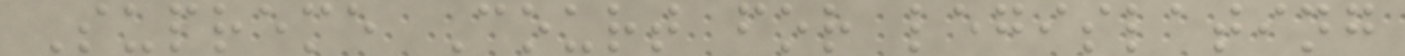Supreme Court for legislating
